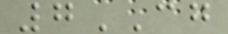7CG
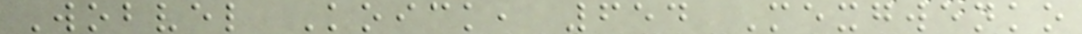Wobvel Koick, 654 Mexgwenko
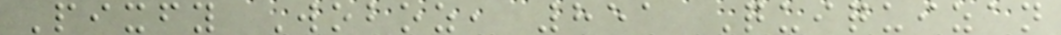Pixfy Woboz, 851 Quiquizan
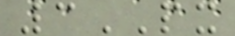3PX
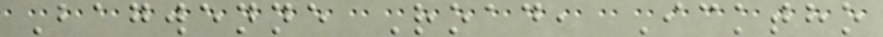Bagwenne Road, Icktho
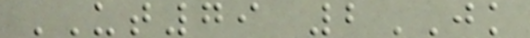UT79 2JK
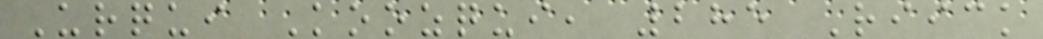Urqui Koozqui, 285 Riick
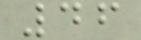46
